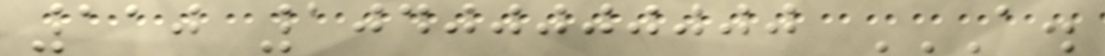110 10400000000 A.
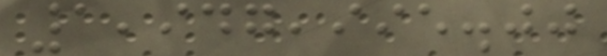1,947,995.00
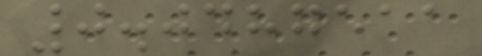0.0487511
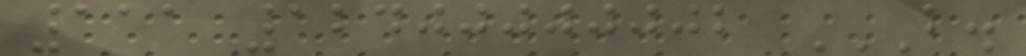111 12400000002 B.
